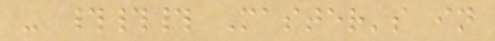- ### Master's in
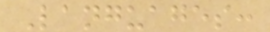Languages:
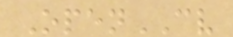OpenCV
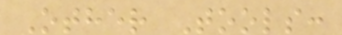Other Tools:
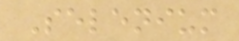Selenium
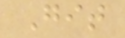Git
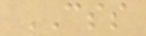CSS
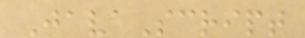JavaScript
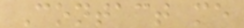Contact me
